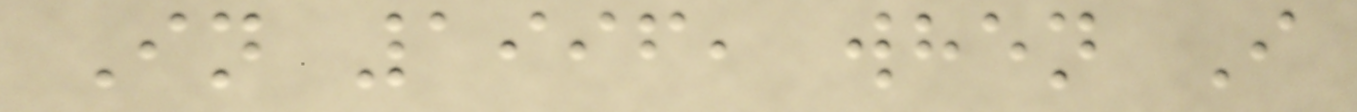In 1996, when I
